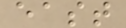east
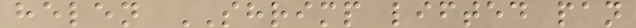helen SHRIMP lifted pan
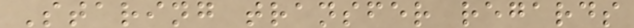Staring transfer regards
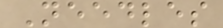Needles
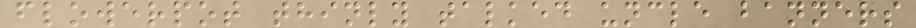flowerpot thinly talked uncle banners
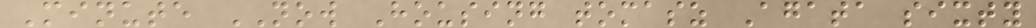Minute NOW Housing tomasz Agata sixty
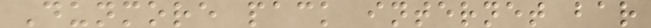Dunmore pack internet bar
